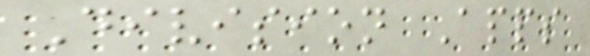Division Apps
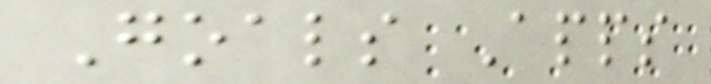Goals Apps
